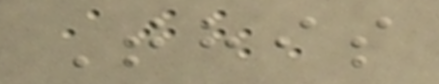This
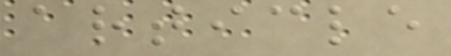article
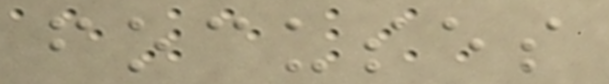focuses
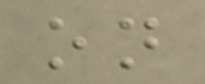on
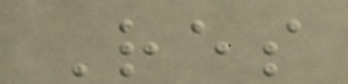Res
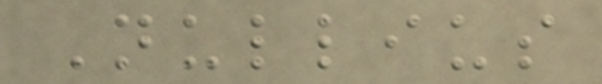Nullius
